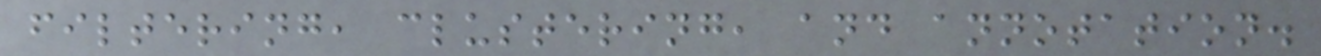filtering, clustering, and annotation.
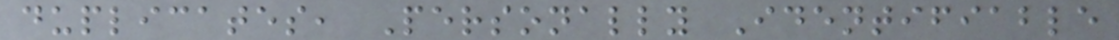duplicates, Personally Identifiable
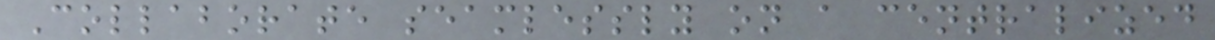Collaborate seamlessly on a centralized
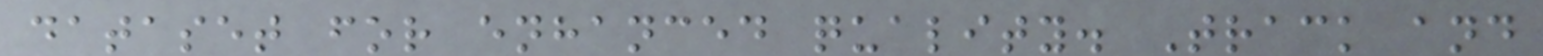dataset for enhanced quality. Track and
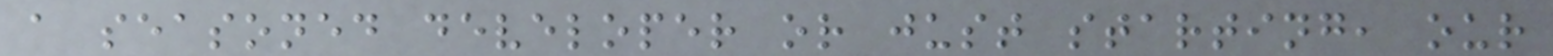a seasoned developer or just starting, our
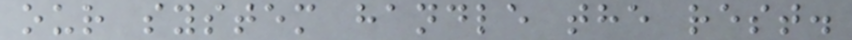our system handle the rest.
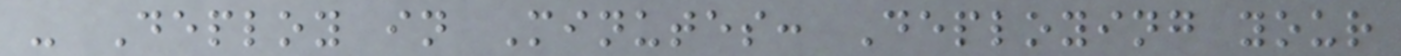- Deploy in Minutes: Deploying your
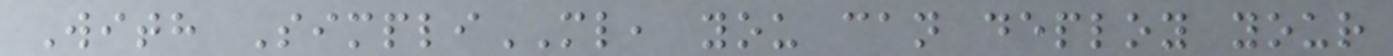With SimpliML, you can deploy your
